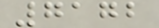7172
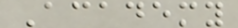Academy
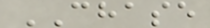CHASE
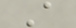A
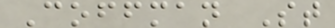Coffman St
